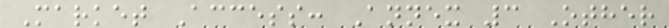Market Access: Annex 3 Other
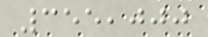355,000
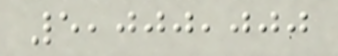5,000,000
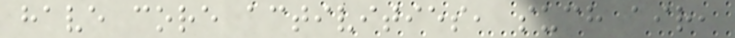have core activities, such air,
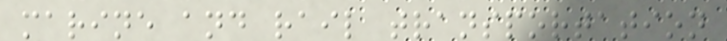marine and rail transportation
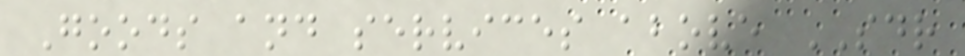Goods and services above SDR
